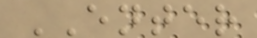ENTER
